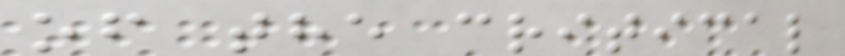of the critical
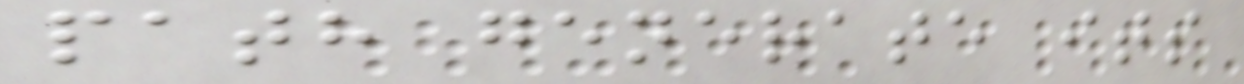path generate its
